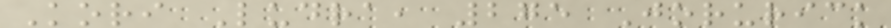Kori Ludra, 275 Jorurick
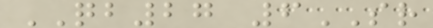QB27 6SR
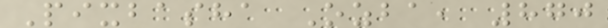Pixbasha Ozba, 870
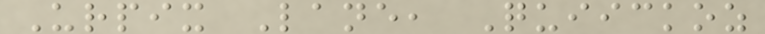Urpix Lane, Quiickoz
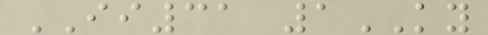II31 1KY
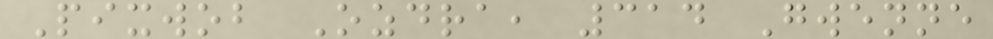Pixwob Ozdra, 314 Gwenne
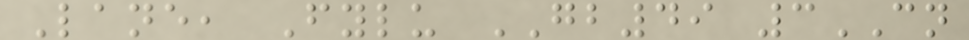Lane, Fylu GB49 3CN
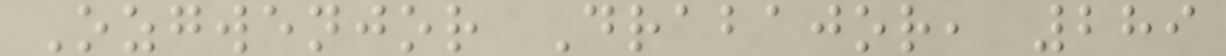Ozgwenjor Drabajor, 289
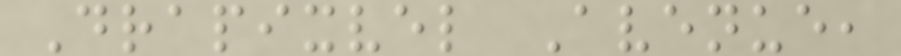Drapixvel Avenue,
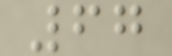67
